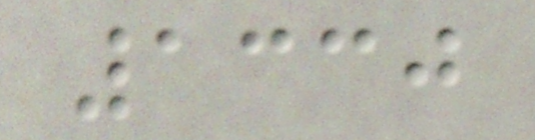1330
